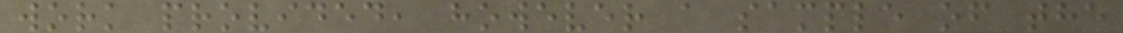work provided, however a sample of the
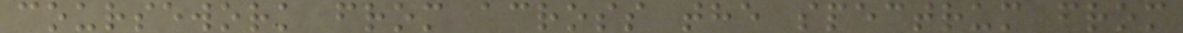coursework from across the spectrum from
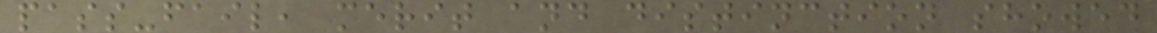pass-fail, merit and distinction showed
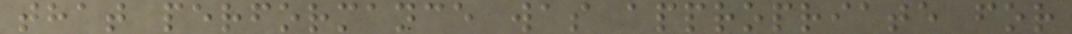that performance was appropriate for
